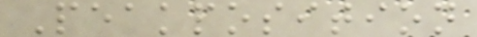Peakposition
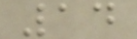14
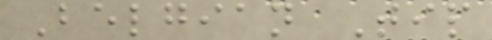Belgian Tip
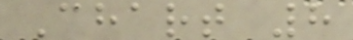Chart 8
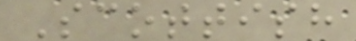Scottish
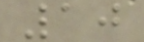10
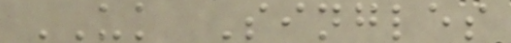UK Singles
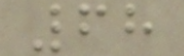68
